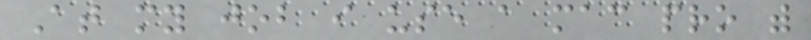At my job i use a mac pro with
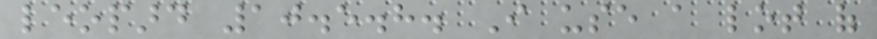leopard 10.5.8. I use a lot of
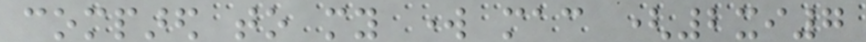compared to my work mac (2xi7
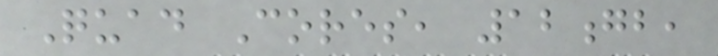Quad Cores, 12gb,
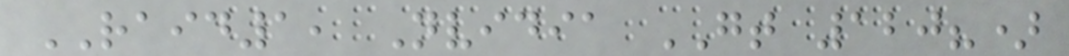RAID1, Nvidia GT 120?)
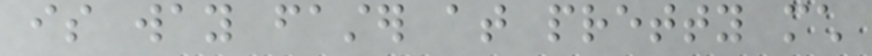is way faster at pretty much
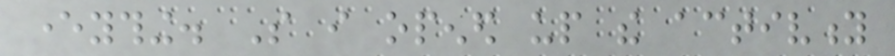everything. So i opened up the activity
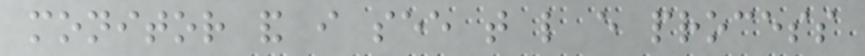monitor and i see that like every process
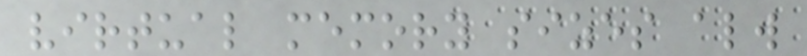virtual memory sizes always
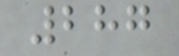287
